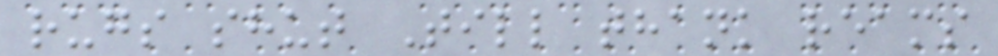rugs shut Till thank reams
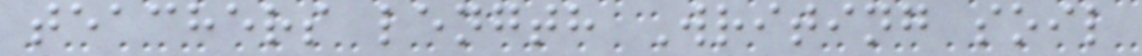teachers length Writing soil
